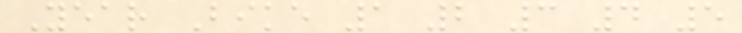Year Bike 1 2 3 4 5
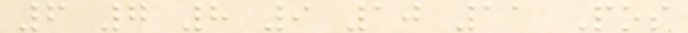6 7 8 9 10 11 Pos
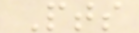Pts
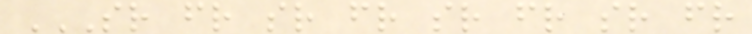SR FR SR FR SR FR SR FR
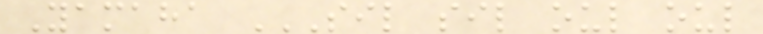Yamaha SIL SIL OUL OUL
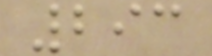293
